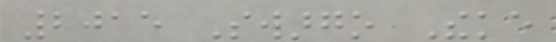2015 Swargo Theke
